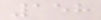158
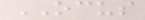OCUS
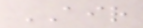AIR
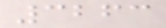3263
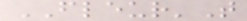FLEUR'T
